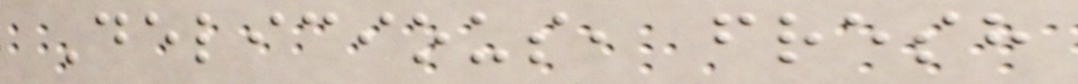Delicious, fresh
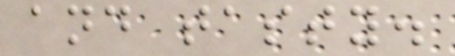and tasty.
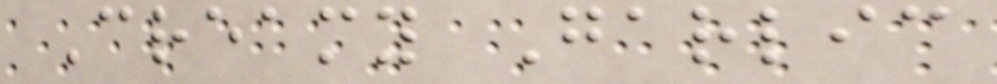Creamy Garlic
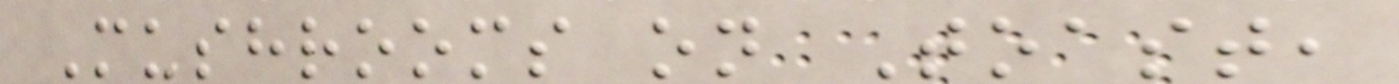Mushrooms on Toast,
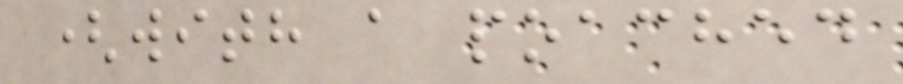(with a poached
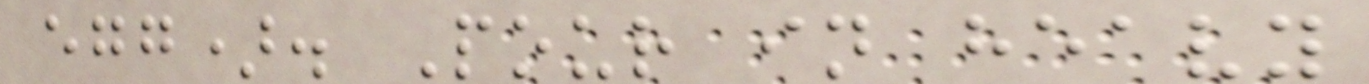egg). Pour in heavy
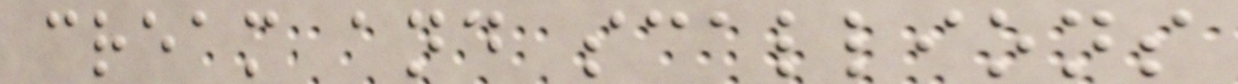cream and scallions
